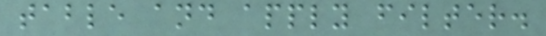table and apply filter.
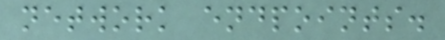network endpoints.
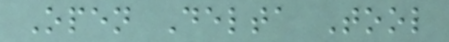Open Delta Tool
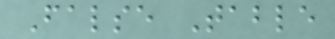False Table
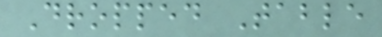Dropped Table
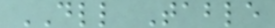DLL Table
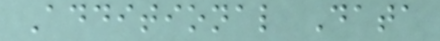Additional Data
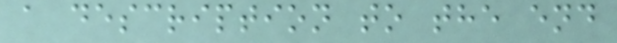a description to the end
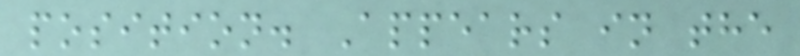position. Appears in the
